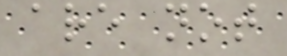are not
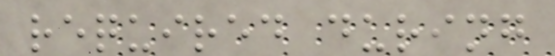required during
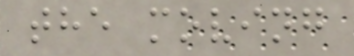the moving
